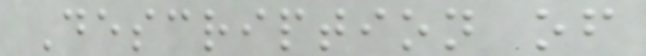Description of
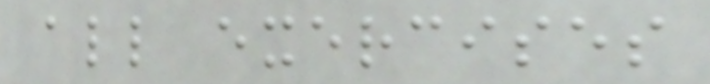all exercises
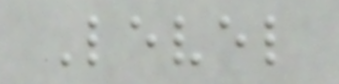Level
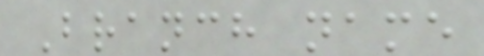Branch name
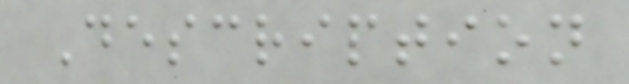Description
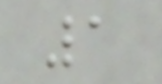1
